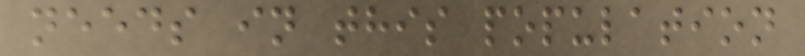needs in this population
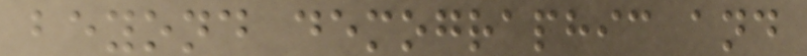beyond demographic and
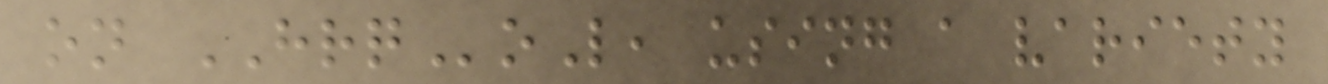on HRQoL, using a variety
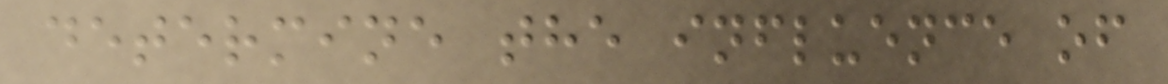determine the influence of
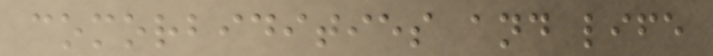comorbidities and life
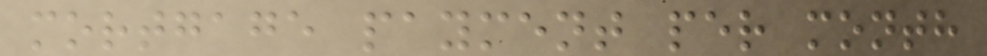mortgage payment per month
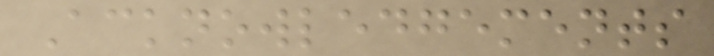Acknowledgements
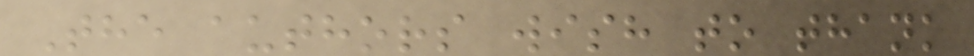The authors wish to thank
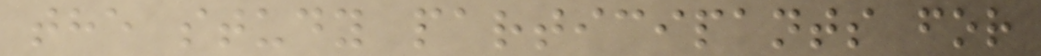the study participants for
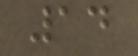14
